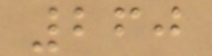260
